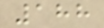188
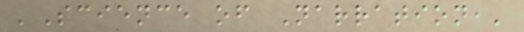'Science of Narration,'
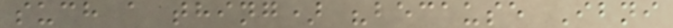such a thing) "because Ibni
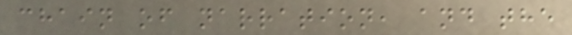chain of narration, and the
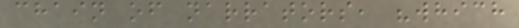chain of narrators, "which
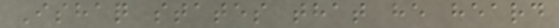Ishaq states that he heard
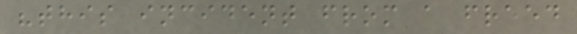"this incident from a freed
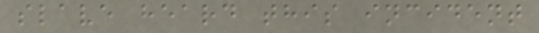slave heard this incident
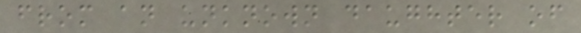from an unknown daughter of
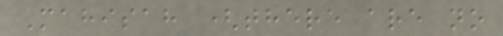Mahisah (there are no
